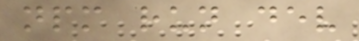npm run dev
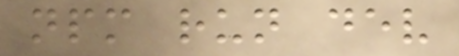npm run dev
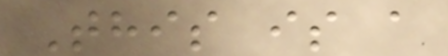This is a
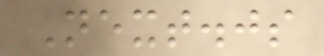Next.js
